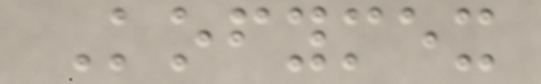Kofymex
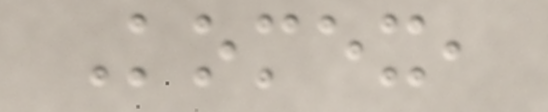Komex,
